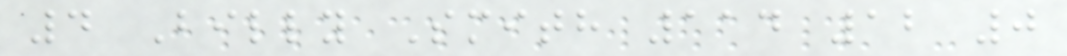4 Billy Smith 114 12 0
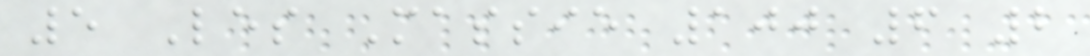5 Les Massie 100 6 2
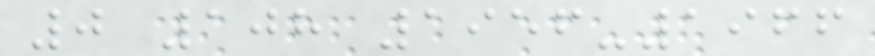0 108 1956-1966
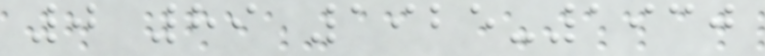0 89 1925-1930
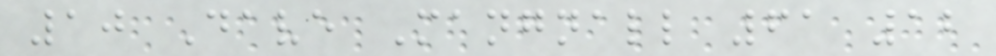10 Dave Mangnall 61 12
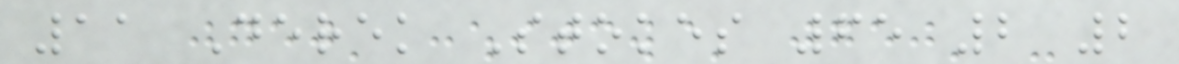11 Derek Stokes 65 2 2
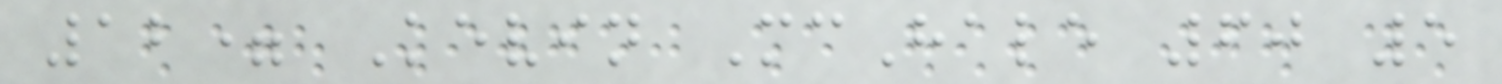12= Kevin McHale 60 5
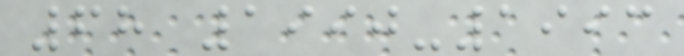68 1990-1993
